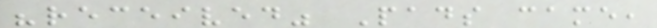"received" Pads came,
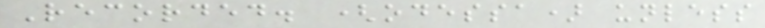Recorded. (odessa) unless
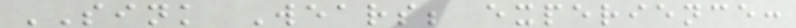SINK Wears; experience:
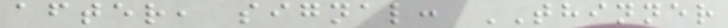after, signal: THINNER
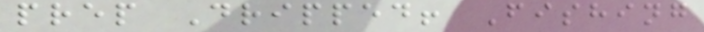prep Dripped! Fishing
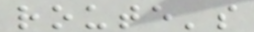route's
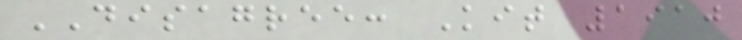DISAGREE: Kit 1910
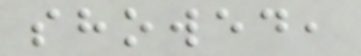showed,
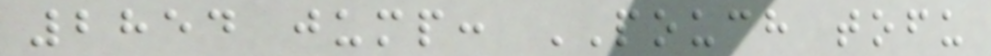2854 jump: POUCH tofu
